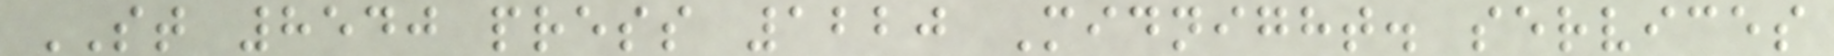ST 8540 press 1220 Midnight. services
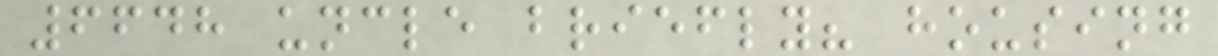6648 uncle briefly? housing
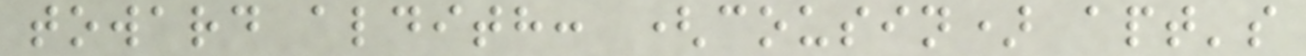toward aldith: (cousin) apt's
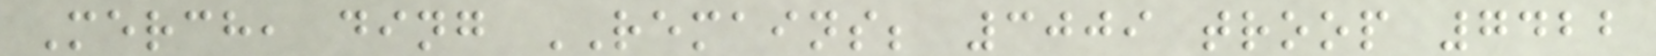Merch, ding REMAINS; 3009 troop 7422
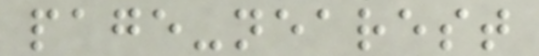page-nearest
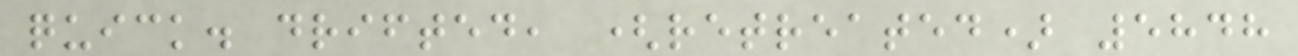quick. drifted, (retreated) 5848
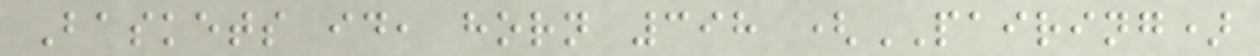Baskets id, horn 398 (PAIRING)
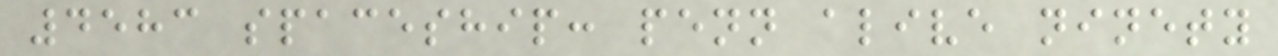4583 spaceship: penn alive ninety
